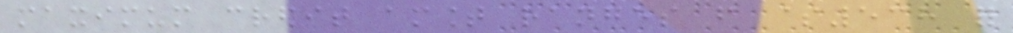maximum credit amount ranges from $538 for
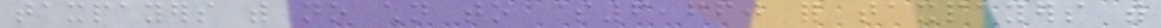taxpayers with no children to $6,660 for taxpayers with
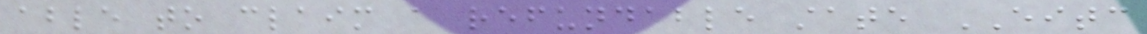able to claim a refundable state EITC
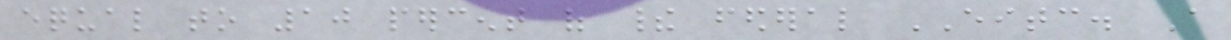equal to 10 percent of their federal EITC. A
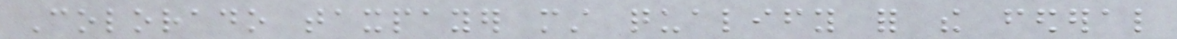Colorado taxpayer must qualify for the federal
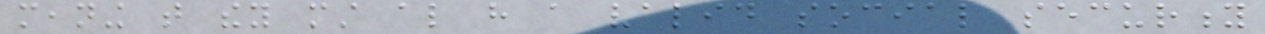meaning that they must also have a valid social security
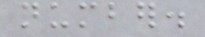number.
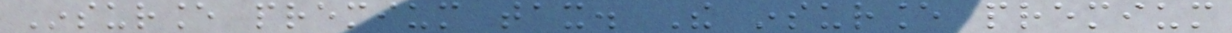Insurance premium tax. The insurance premium
